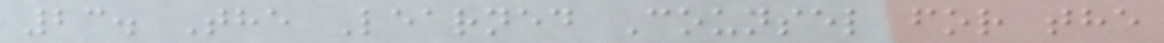23. The Learned Counsel for the
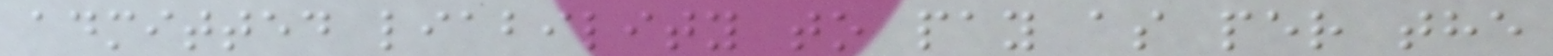admitted liability to pay as per the
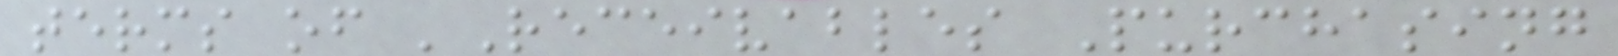terms of 'Receivables Purchasing
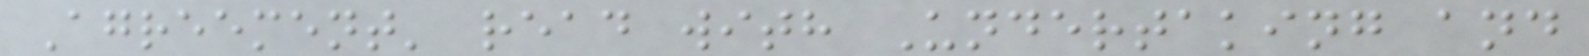Agreement' read with Undertaking and
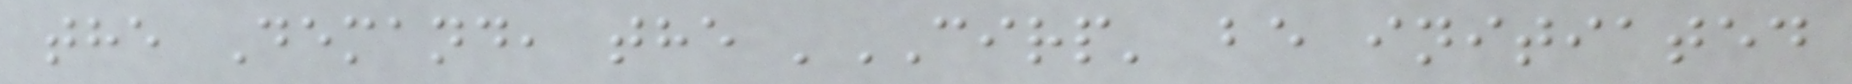the Demand, the 'CIRP' be initiated
